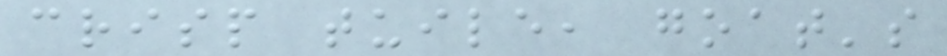crisp tuile, goat's
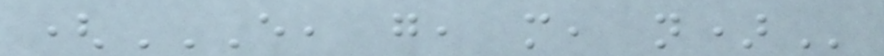(E, G, M, N)
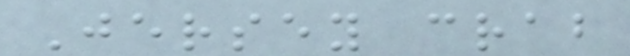Jersey crab
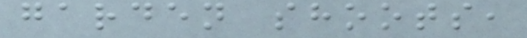garden shoots,
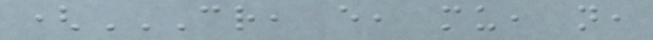(CR, E, MU, N,
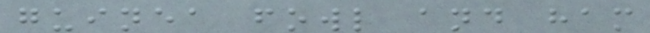guinea fowl and ham
